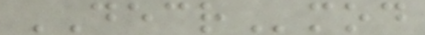DECRmod
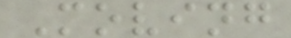Moving
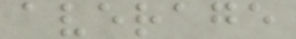average
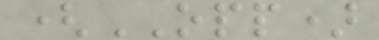(OPP)
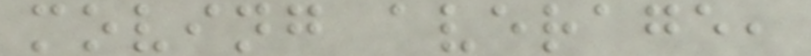moving average,
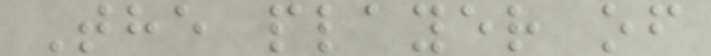The player of
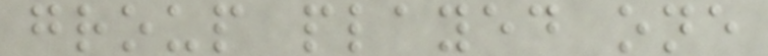group played one
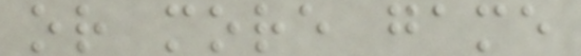or more game
